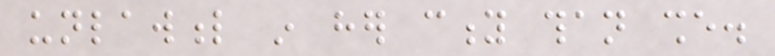unlawful in her city than she.
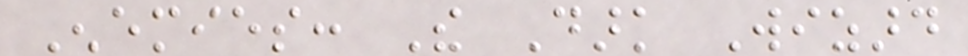Enemies: The Dark Wizard
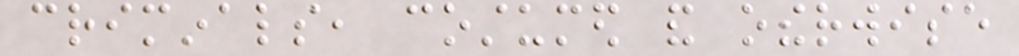criminals, costumed and otherwise
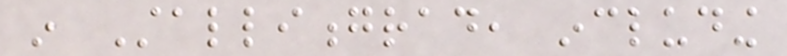in Stalliongrad, including
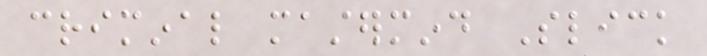criminal mastermind Slick
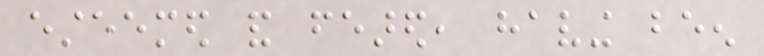esteemed and feared, having been
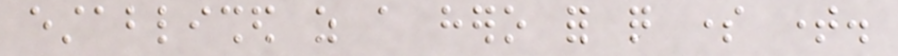established as a hero for quite some time.
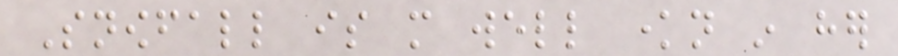Snowfall is more well known in her
